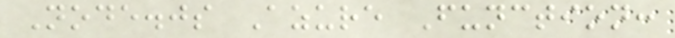Node.js Azure Function:
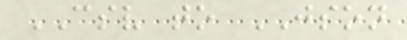CSV to JSON
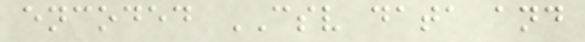encoded CSV data and
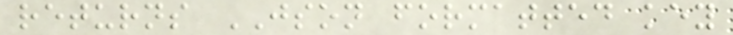returns JSON formatted key
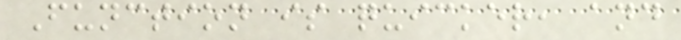Function is quicker, and
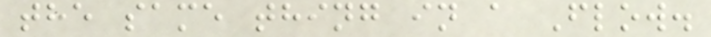the same thing in a Flow.
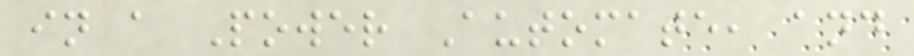in a Power Automate, and
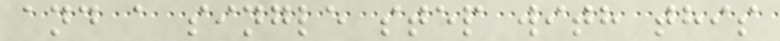and a single step with this
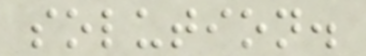solution.
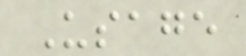Usage
